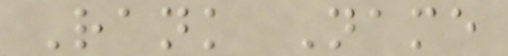Rank Name
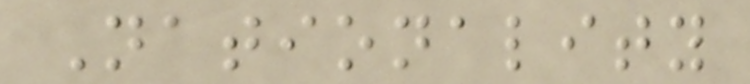Nationality
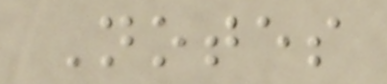Notes
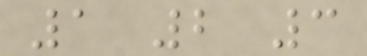1 2 3
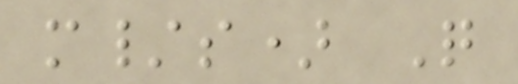m/s) Q
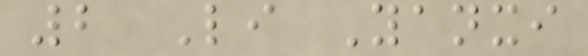2 Li Yanxi
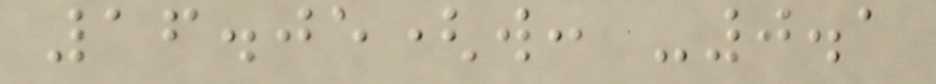16.05(w: -0.1
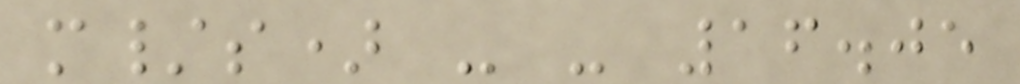m/s) - - 16.05
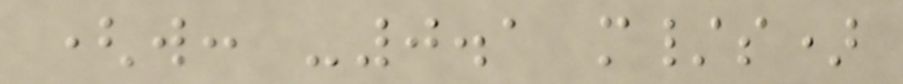(w: -0.1 m/s)
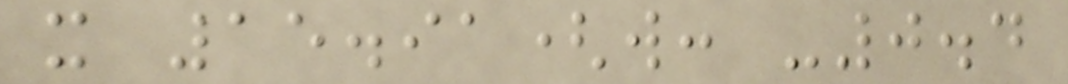x 15.91(w: -0.4
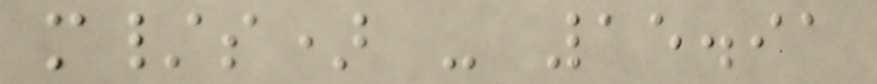m/s) - 15.91
